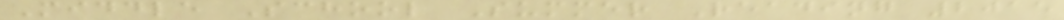Middle School Summer Reading 2015
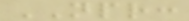NPR:
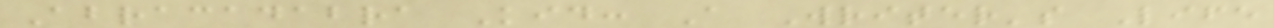Abracadabra Kid: A Writer's Life
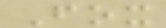Fox
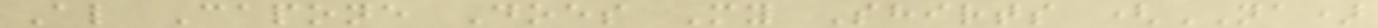Al Capone Does My Shirts (NA)
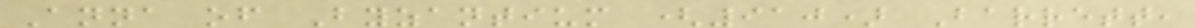Anna of Byzantium (910) Barrett,
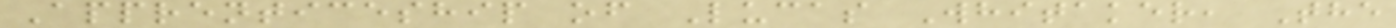Apprenticeship of Lucas Whitaker, The
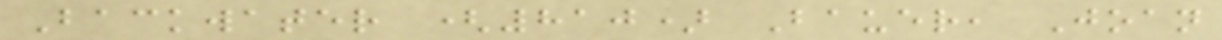Backwater (810) Bauer, Joan
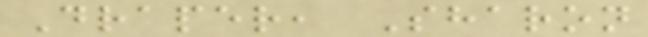Draper, Sharon
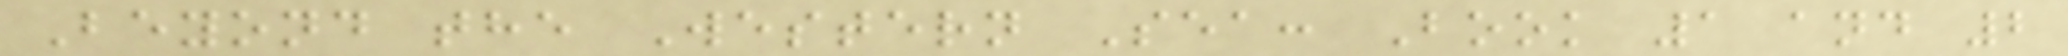Beyond the Western Sea: Book 1 and 2
